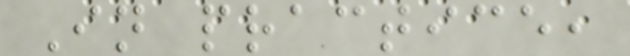In practice,
